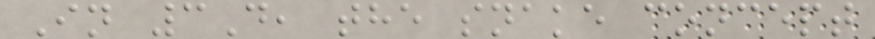In 3D, the snake concept
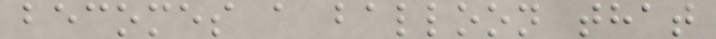becomes a balloon that
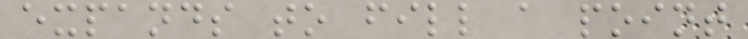expands to fill a point
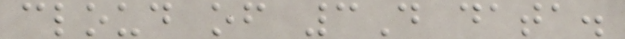cloud of 3D data.
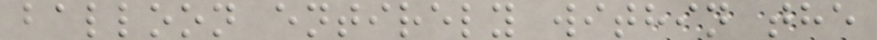balloon entirely within the
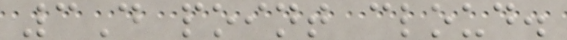3D point cloud.
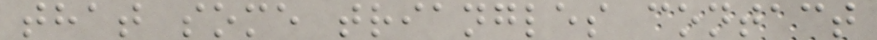that some triangles contact
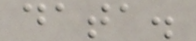data.
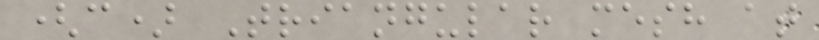(c) Triangular mesh at
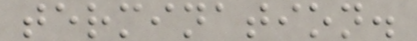termination.
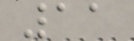11
